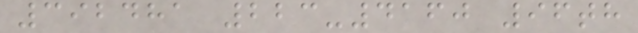392481 223-4160 96th
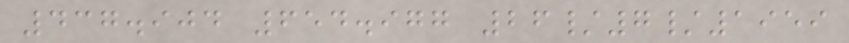437.904 654.977 26/7/1959
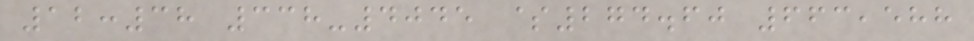12:38 338-4045 $274.60 663,588
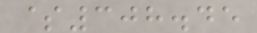$308.45
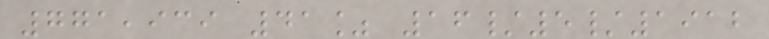771,939 41% 16/5/1912
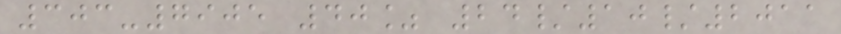303-7905 40% 24/10/2011
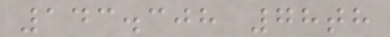143.308 78th
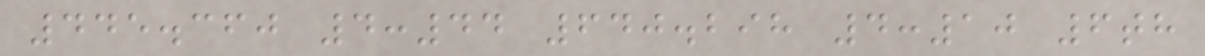445.360 4:44 640.298 4:10 6th
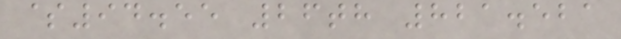$94.55 26th 821.521
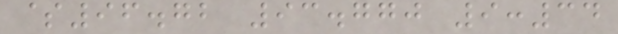$96.72 93.770 9:34
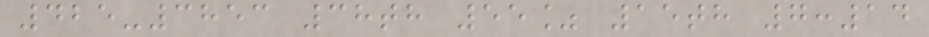425-3853 38th 55% 15th 7:14
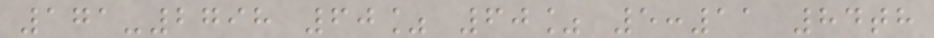171-2798 60% 60% 5:11 84th
